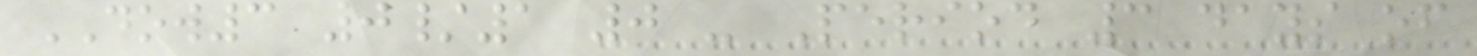DOW3 0/1 0 - Period 3 days of
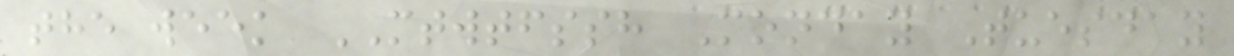the week MTWTFSSH Monday Tuesday
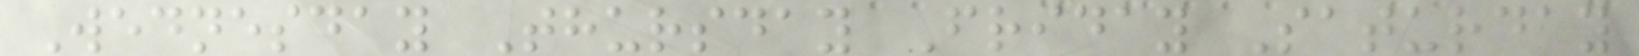Wednesday Thursday Friday Saturday
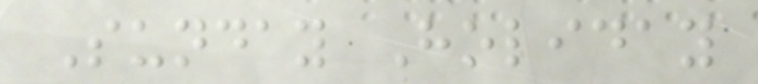Sunday Holiday
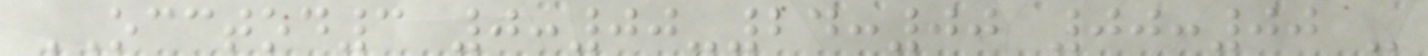OCCTOD3 0:00-24:00 00:00 -
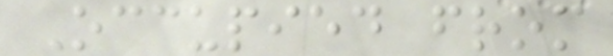Occupied from
